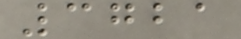3721
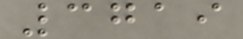3719
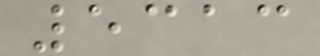5313
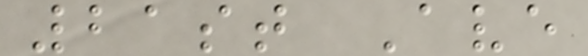21st Ave
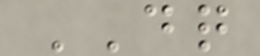DQ
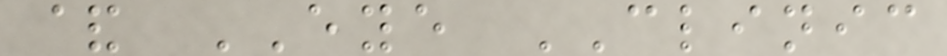& EYE CLINIC
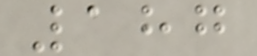187
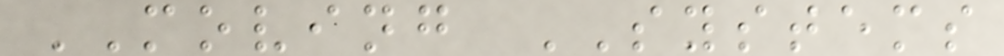MOVING SYSTEMS
